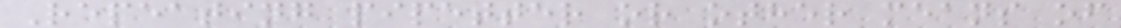Repeating pipetter or other means of
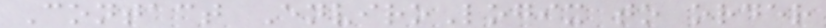Contact EnviroLogix to order
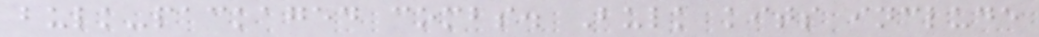bulk-packaged combs. Bulk kits include
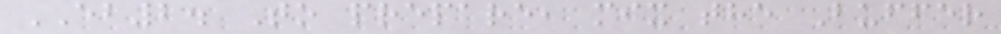EB2. To prepare, mix the Buffer
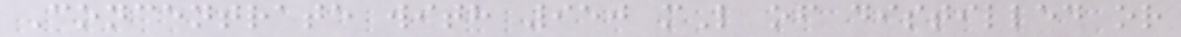Concentrate with 950 mL of distilled or
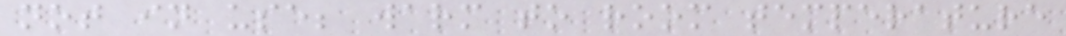not in use; warm to room temperature
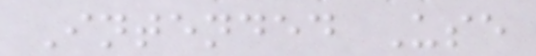Intended Use
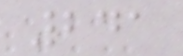241
